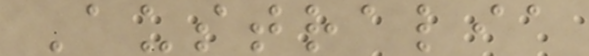Australia
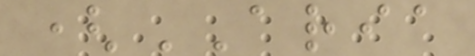(ARIA
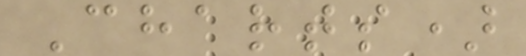Charts)
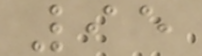95
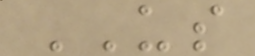US
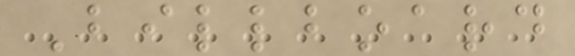Billboard
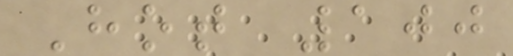Hot 100
